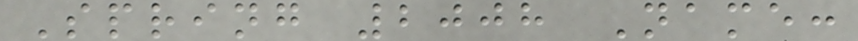Spring 2008 Name:
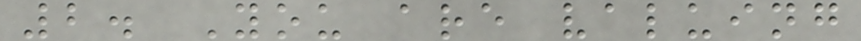2. You are valuing
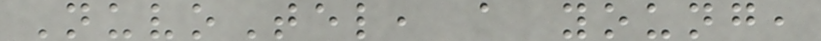NuvoTel, a young,
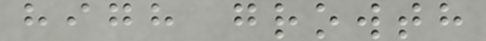high growth
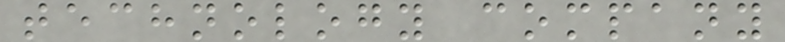technology company
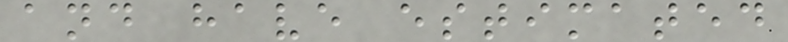and have estimated
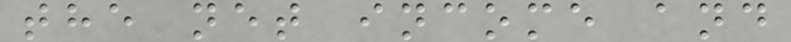the net income and
